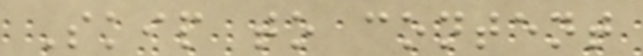Skip to content
